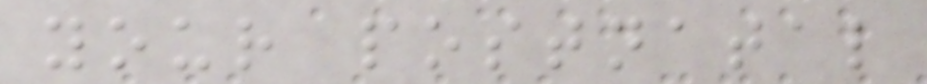your postnatal
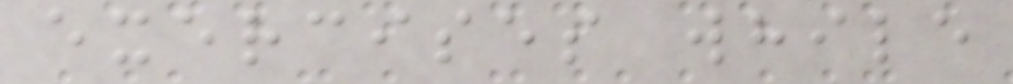exercises while
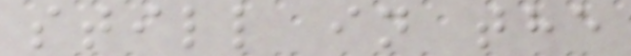still in the
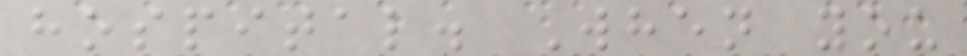hospital. When you
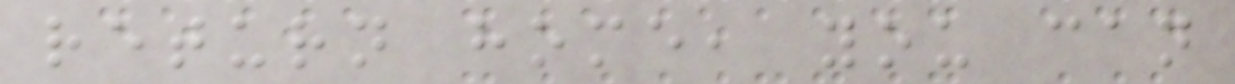return home, you can
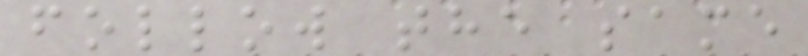follow the same
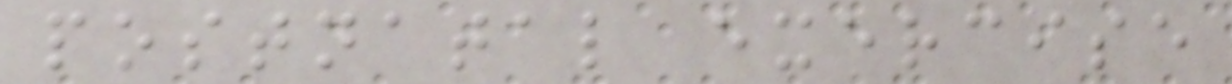postnatal exercise
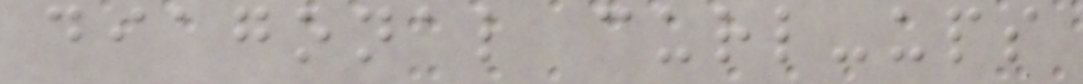diagonal curl-ups
